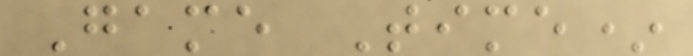Game Time*
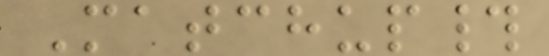Matchup#
